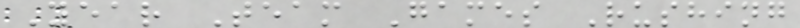Year Team Games Rushing
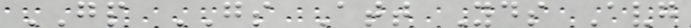GP GS Att Yds Avg
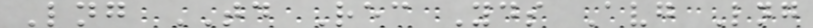Lng TD Rec Yds Avg Lng
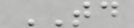TD
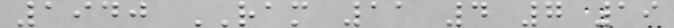1940 RAM 11 4 7 19
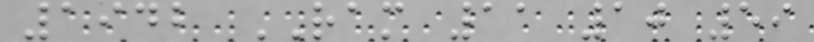1942 RAM 11 10 59
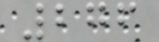276
